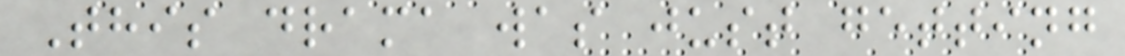This drama was just getting
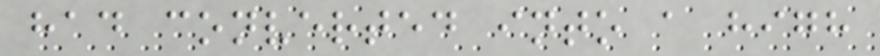had converted into a high
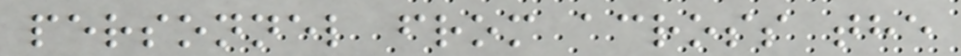personnel from across the
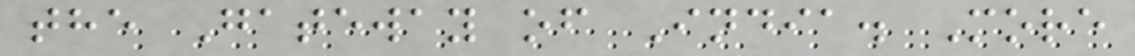the Gateway of India. More
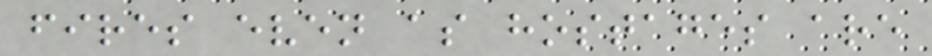fires even as hostages are
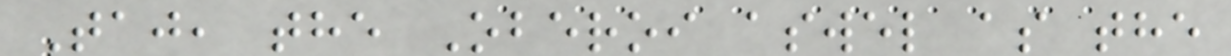Taj, the Oberoi aswel as the
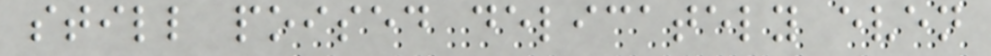still poised delicately even
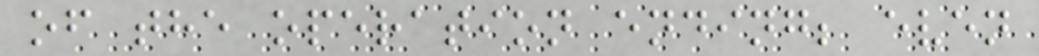of the operation ending; even
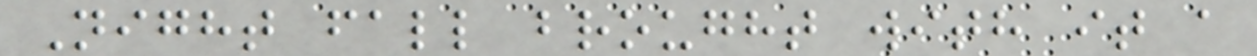Night fall brought with it a
